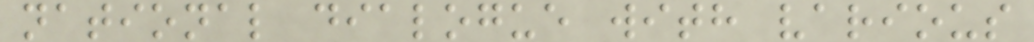national dialogue with various
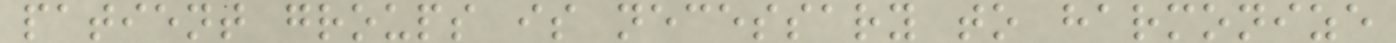patient groups is necessary to harmonize
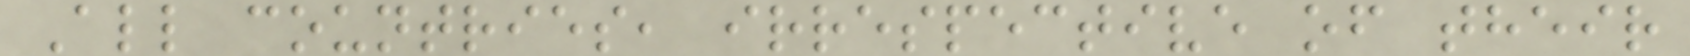All countries, irrespective of their
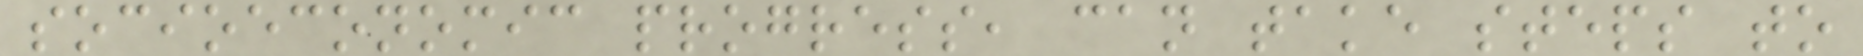socioeconomic progress, can take steps to
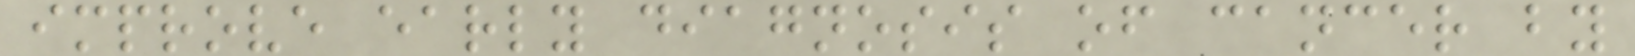improve early diagnosis of cancer by
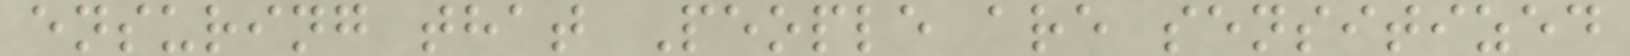ensuring that People are sensitized
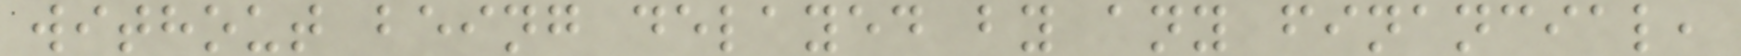without being delayed by any financial,
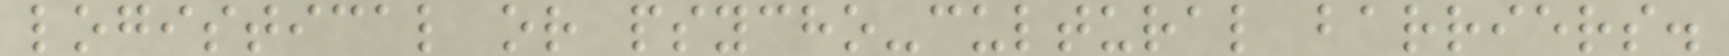logistical or psycho-cultural barriers.
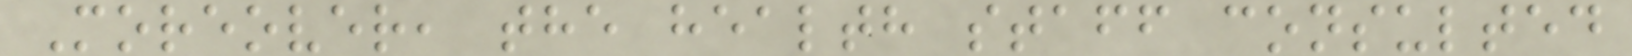Moreover, the health staff consulted
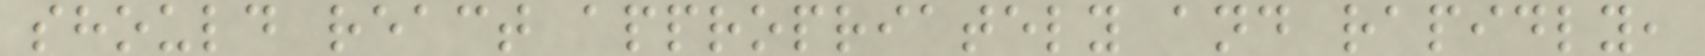should react appropriately and rapidly,
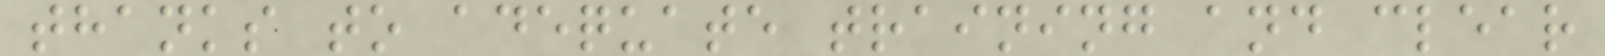thanks to adequate training and clear
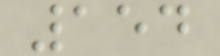154
